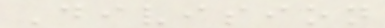Division
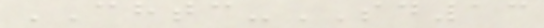CHTC-SD13
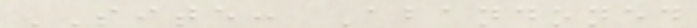SITE: Abandoned
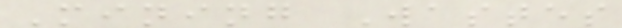Mining Wastes
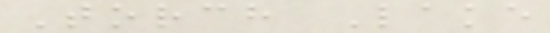Torch Lake
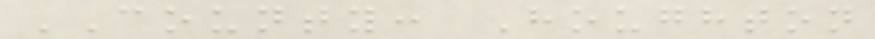COUNTY: Houghton
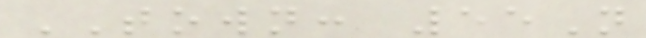TOWN: 55N
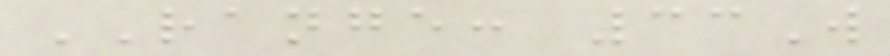RANGE: 33W
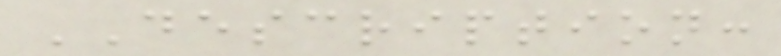DESCRIPTION:
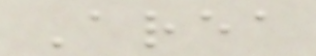Area
